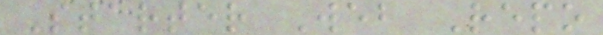Starter Web Repo
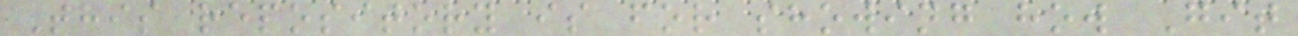This repository is for showing how Git
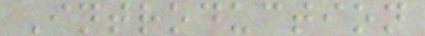Introduction
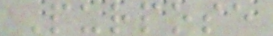Purpose
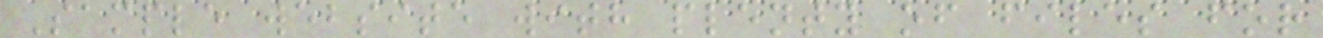Sample website with plenty of files for
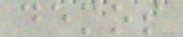demos
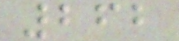262
